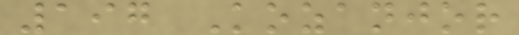197 Kozanjor
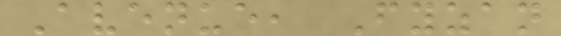Avenue, Fyzan
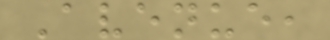Avenue,
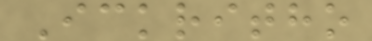Ickritho
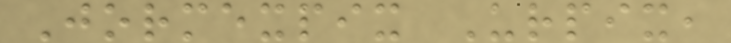Jormexpix Urpix,
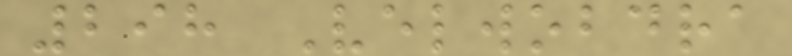298 Velwobdra
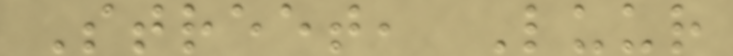Street, Luur
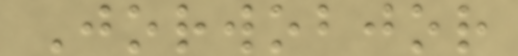Jorwobjor
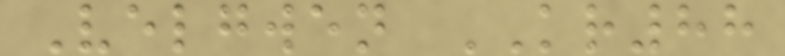Velgwen KR88
